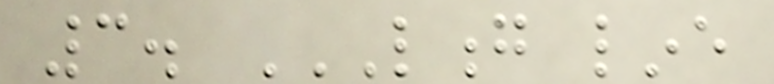3. LONG LINE
